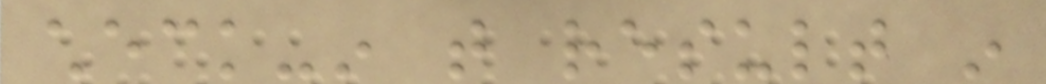check-in that result in
